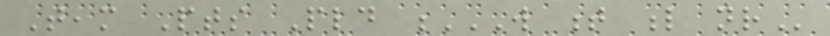Team Pts Pld W T L NR
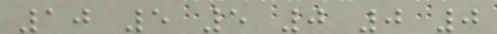10 5 5 0 0 0
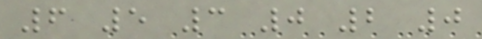6 5 3 0 2 0
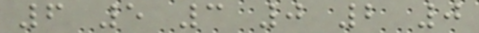6 5 3 0 2 0
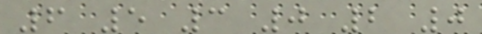6 5 3 0 2 0
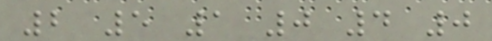2 5 1 0 4 0
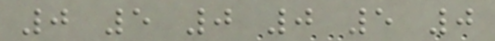0 5 0 0 5 0
